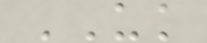UK
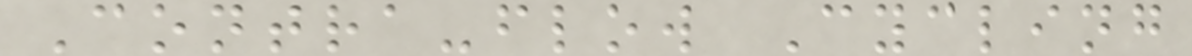Contra-flow Cycling
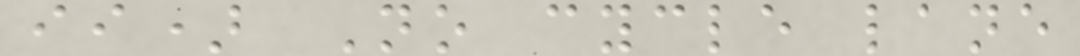ii) No cycle lane
